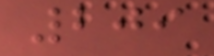209
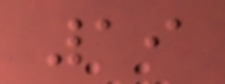19
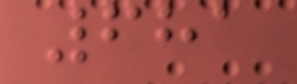681
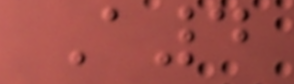A4
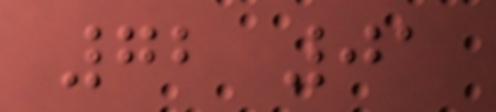72 01
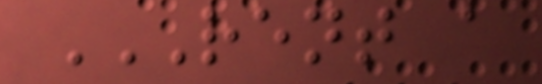RENT A
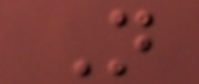N
